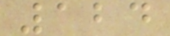124
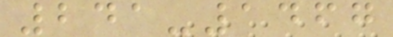241-1467
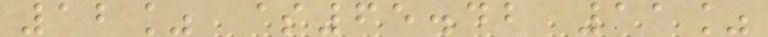12% $65.42 11%
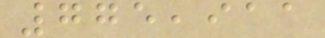775,911
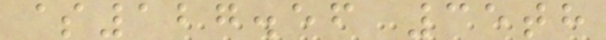$127.56 35th
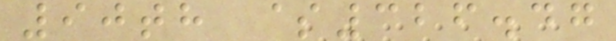90th $326.47
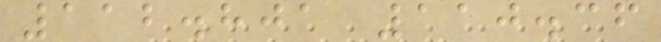112.801 110.36
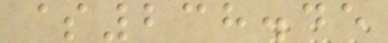$238.45
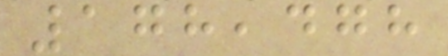178,478
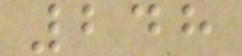248
